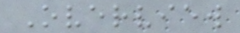Overview
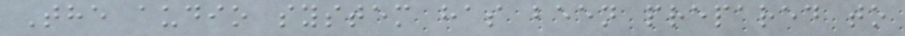The audio system has been prepared to
